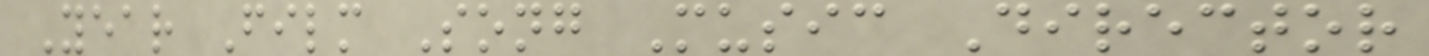Year Film Song Music Director
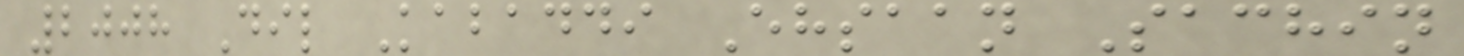2008 Dil Kabaddi Ehsaan Sachin
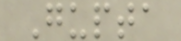Gupta
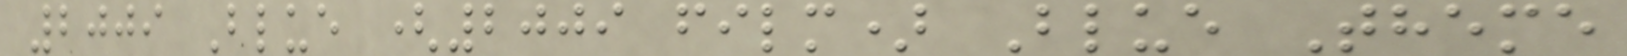2009 Blue (2009 film) Blue Theme
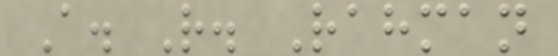A. R. Rahman
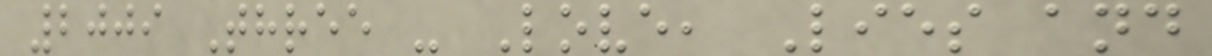2009 Three - Love, Lies and
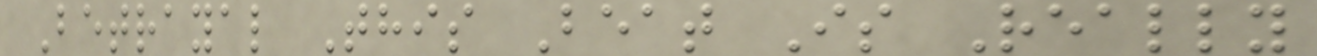Betrayal This Beat Is Really
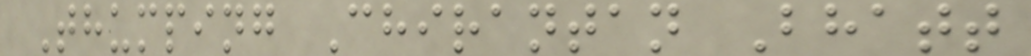Thumping Chirantan Bhatt
